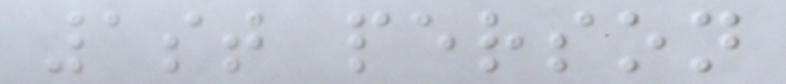1st person
